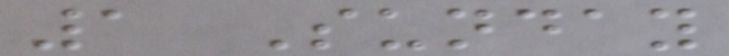1 Sunday
